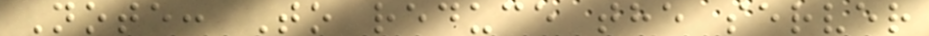Note: To reduce the server
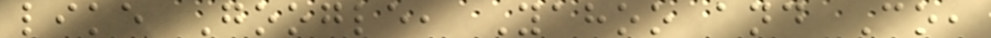like Google, Yahoo and Co,
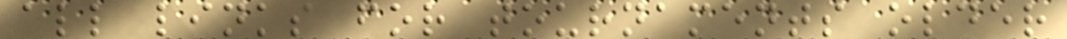all links for tournaments older
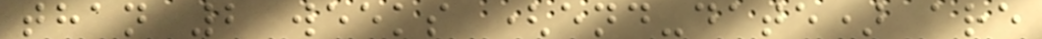than 2 weeks (end-date) are
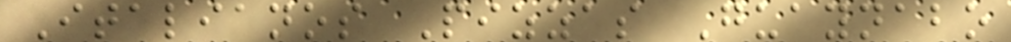Italianos Pizzas Guaynabo
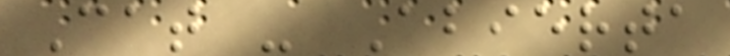Cat - Abierta
